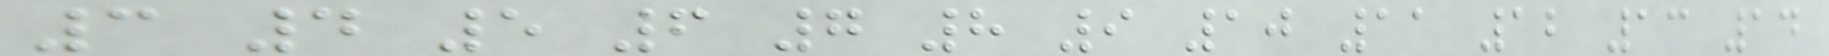3 4 5 6 7 8 9 10 11 12 13 14
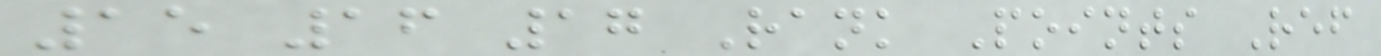15 16 17 Rank Points Ref
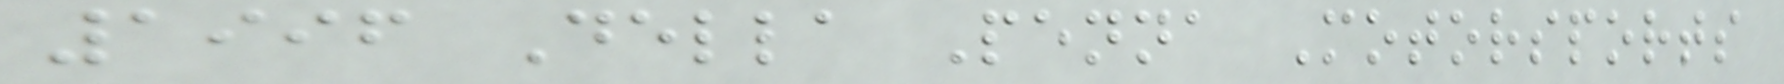1996 Della Penna Motorsports
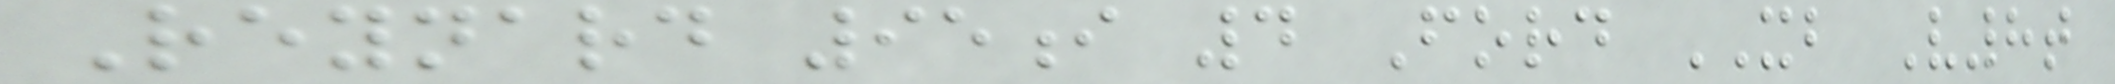Reynard 95i 4 Ford XB V8t
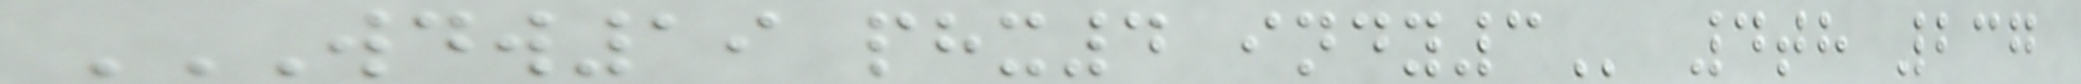WDW19 PHX4 INDY3 4th 237
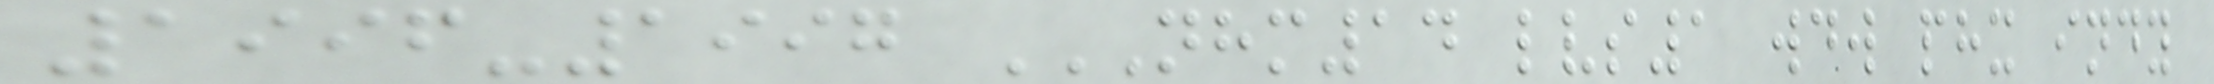1996-1997 NHM14 LVS1 WDW PHX INDY
